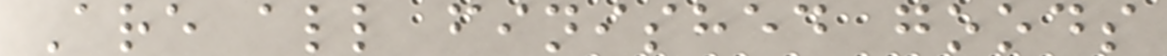Are all finished goods
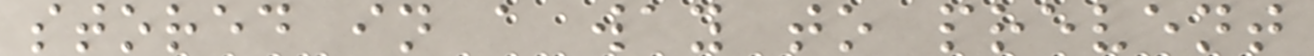stored in a way to prevent
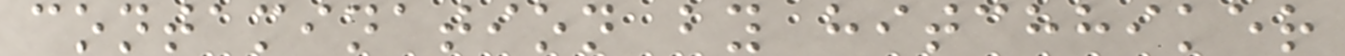contamination by hitchhiker
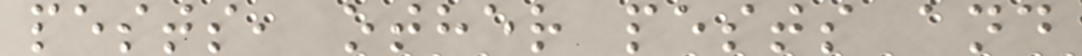pests, other pests and
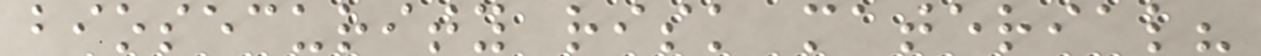biosecurity risk material?
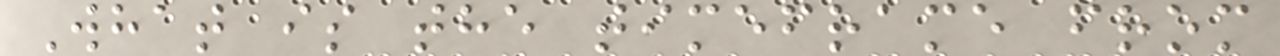What is the timeframe from
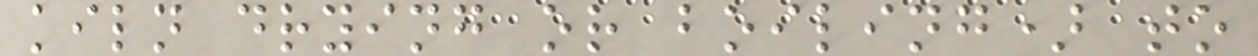kiln drying or boiling) to
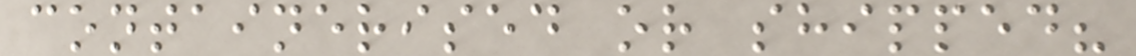containerised or shipped?
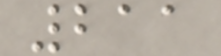211
